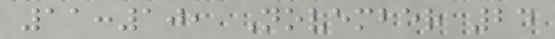11:10, November 24
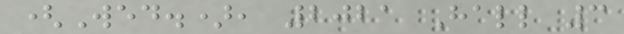(Wed.), 2021 Hall 3
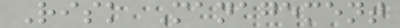Risk Management
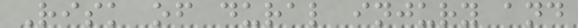Risk of dural injury and
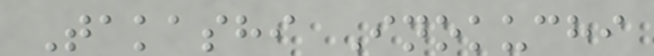Takashi Inokuchi
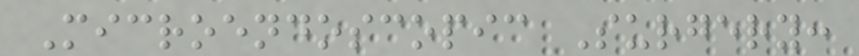Microendoscopic Surgery:
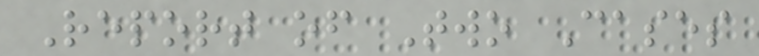Report of Two Cases
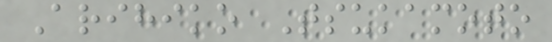Arihiko Tsukamoto
